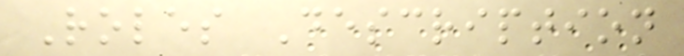Roles Description
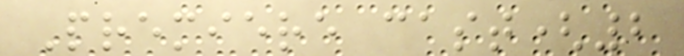Premiere cast(2
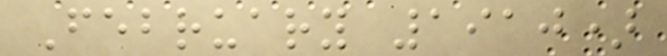February 1910)
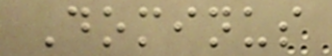Dominus
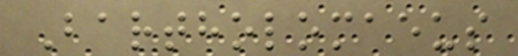Bartholomaeus
